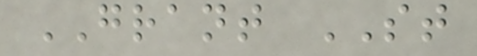GRANT ST
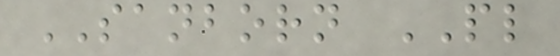SANBORN PL
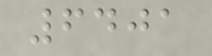6401
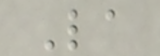La
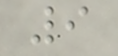9
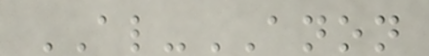AL-ANON
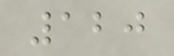120
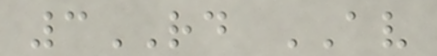3RD AV
